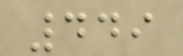449
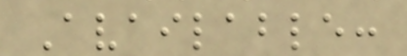Available:
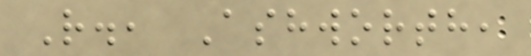R., Ashworth,
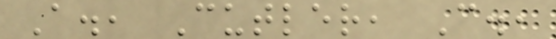A., Cutler, C.,
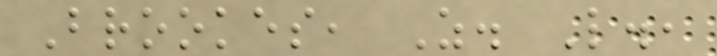Brookes, Z. L.,
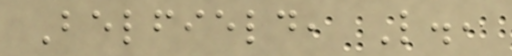Belfield, L.,
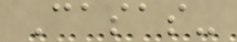Casas-
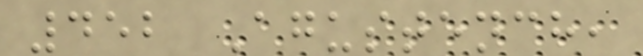452 Agustench,
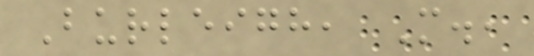Burleigh, M.,
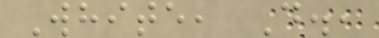White, D.,
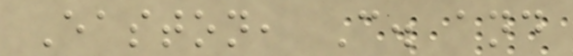Easton, C. and
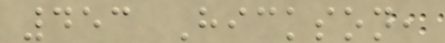453 Hickson,
